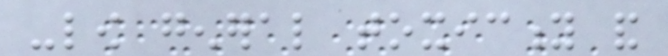-low general toxicity and
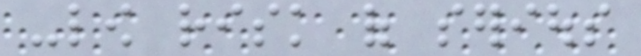-low risk of serious
